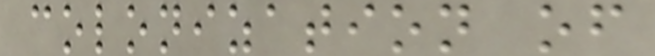colonization of
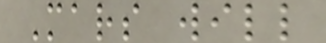Mars will
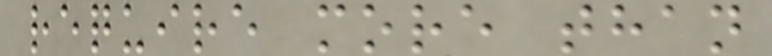require more than
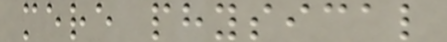mere physical
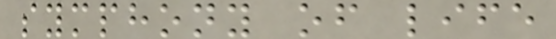symphony of life
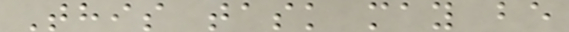This task may be
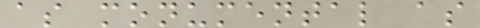as monumental as
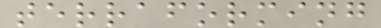terraforming
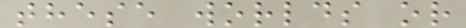these worlds or
